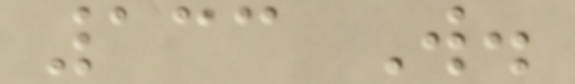133 W.
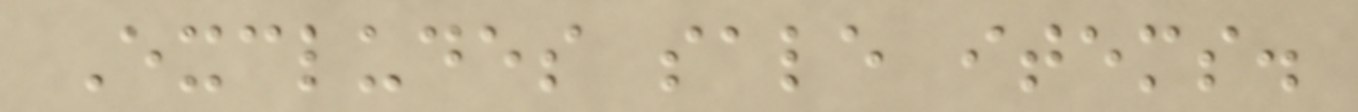Excludes sale items.
